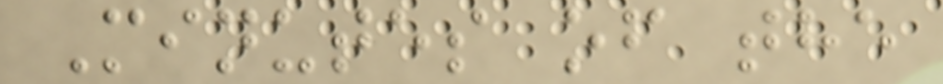Minutes of the
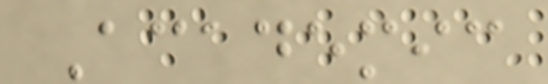Academic
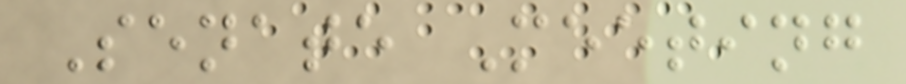Senate Meeting
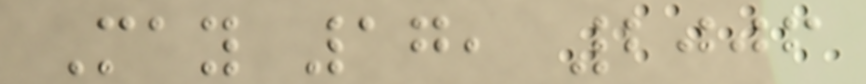May 17, 2006
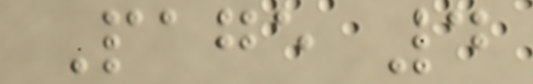Page 4
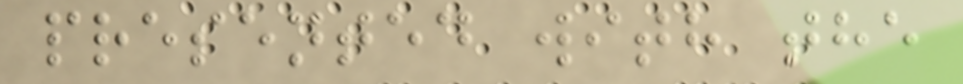presented with the
